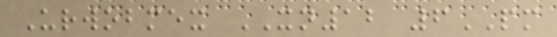Urwobmex XN12 6PM
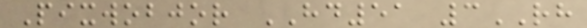Pixwobjor HD51 3RH
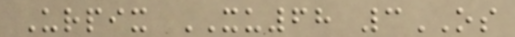Urpix XU68 3OS
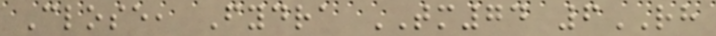Close, Fydra TM74 6RH
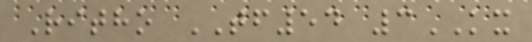Ritho TF54 3KX
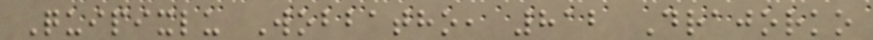Quipixlu Wobbatho, 812 Drajorko
